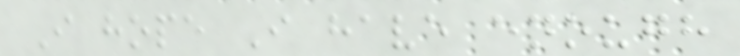I hope I have enough
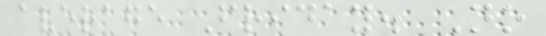average Friday. No
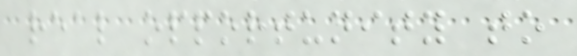real opportunity to
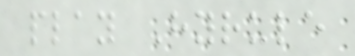play Hyrule
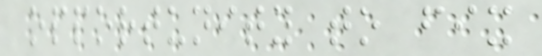opportunity to fix
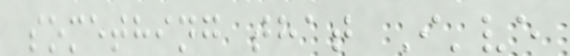something that I've
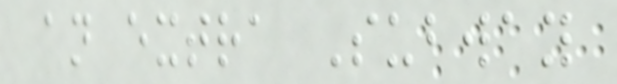an extra Subway
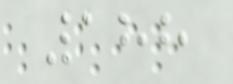188
